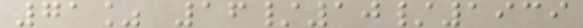71% 16/10/1939
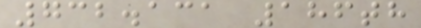732.131 186th
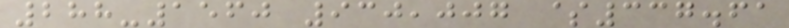288-1560 930,007 $337.61
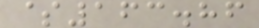$163.86
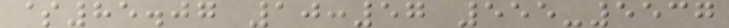$85.07 10:57 555-5537
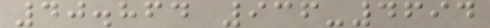40.864 936-4694
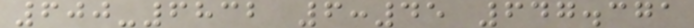600-6832 6:45 647.371
